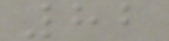82
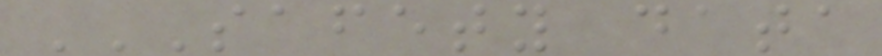SAFETY DATA
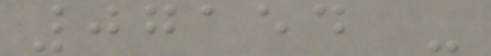07154 -
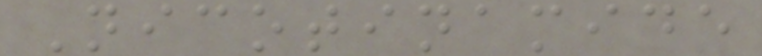Nicotinamide
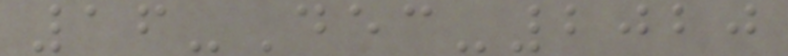16-Dec-2020
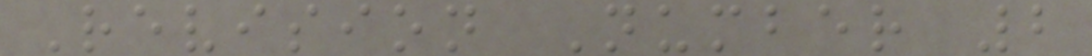Revision Number 2
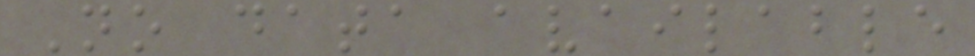No data available
